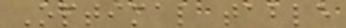Optimal table
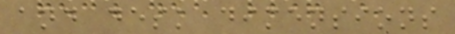and desk dimensions
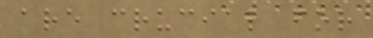are crucial for
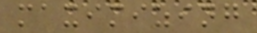maximizing
